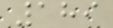189
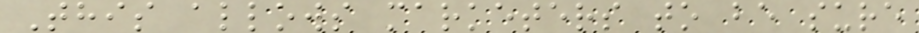This allows marketers to be sure
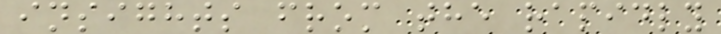insights from the rapidly
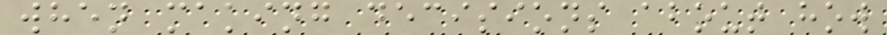when making decisions about how
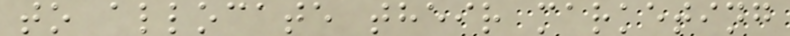to allocate their marketing
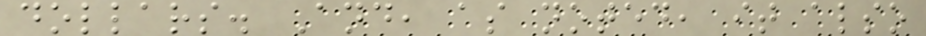dollars. And, as noted, it also
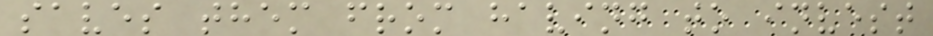saves them from having to invest
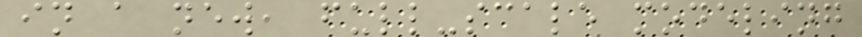in a new, full-scale modeling
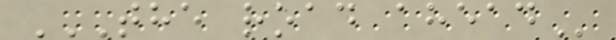THE ROAD AHEAD
